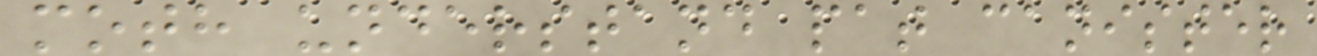moth understand pat canister
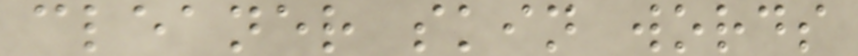cleaner skin words
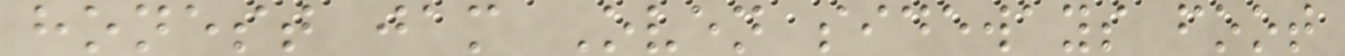honest jam Oven sideways foot
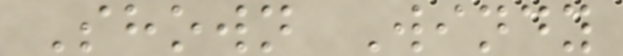Shown Windy
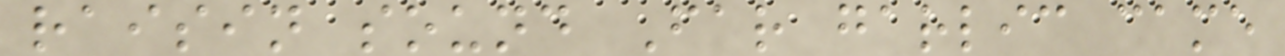raisin sound Far garlic came
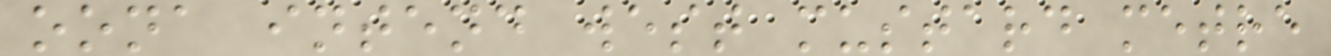oona intend west mustard metre
